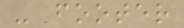- footer
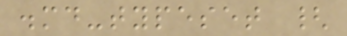.md-typeset {
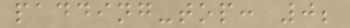padding-top: 0;
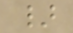}
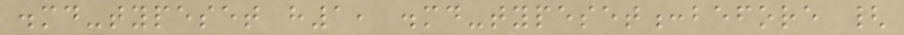.md-typeset h1, .md-typeset:before {
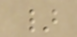}
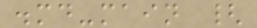.md-main {
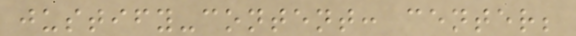justify-content: center;
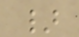}
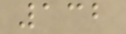132
